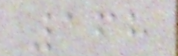168
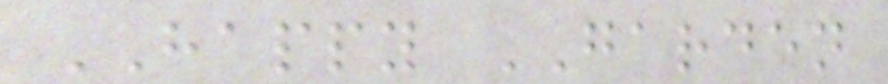HAPPY GARDEN
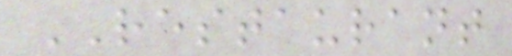RESTAURANT
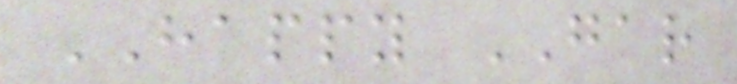HAPPY GAR
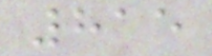815
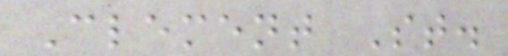Clement St.
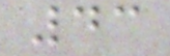43
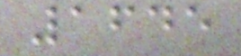1645
